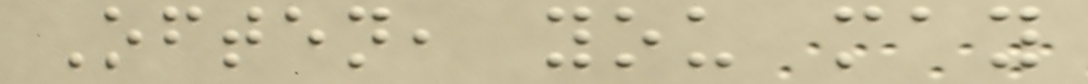Often, you may
